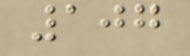107
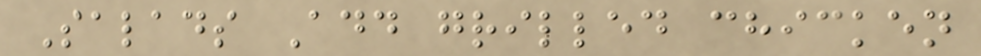Salads Add grilled chicken
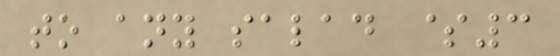to any salad $3
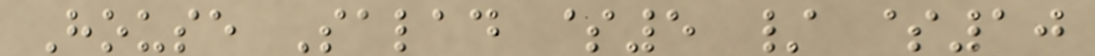House Salad $5 / $10
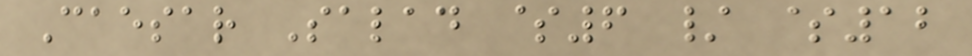Caesar Salad $6 / $12
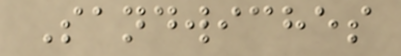Sandwiches
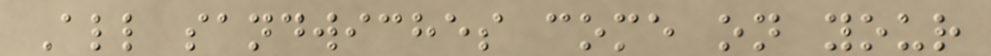All sandwiches come on your
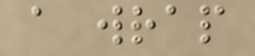a wrap
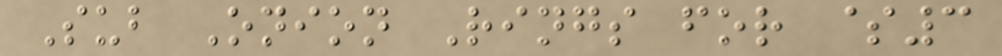Sub Onion Rings for $3
